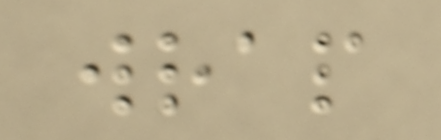wrap
